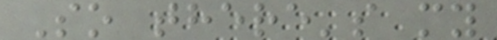So there's my
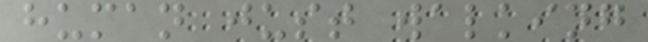human just walking
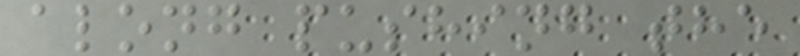along pushing the
